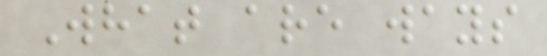What are ways
